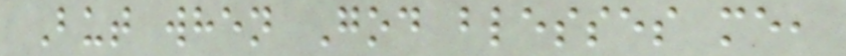But when God blesses me,
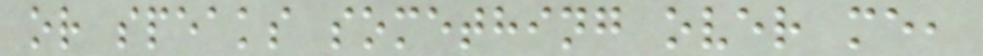or speaks something over me,
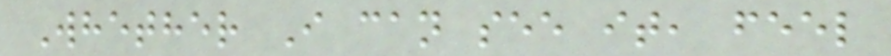Whether I can see it, feel
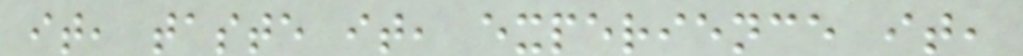it, taste it, experience it,
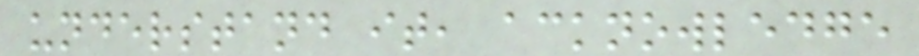understand it, acknowledge
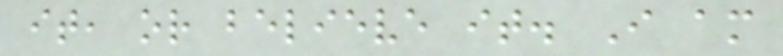it, or believe it. I am
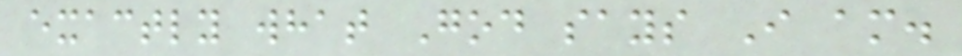exactly what God says I am.
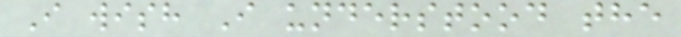I wish I understood the
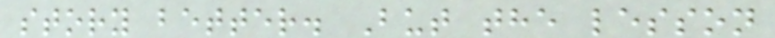story better. But the lesson
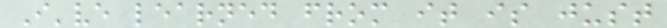I've learned from it is just
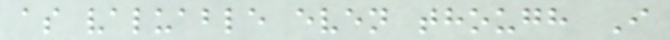as valuable even though I
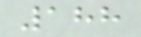188
